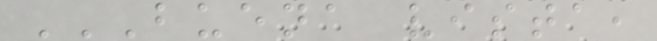BUENA VISTA,
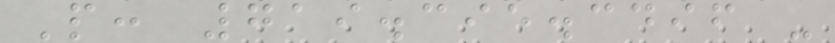P: 719.395.3496 -
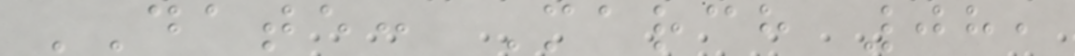DATE: March 08,
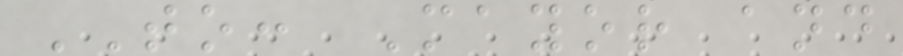TO: Mayor and
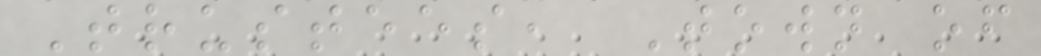Trustees, Town of
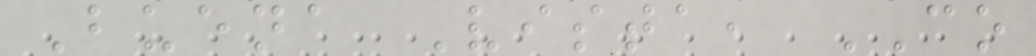Buena Vista, CO
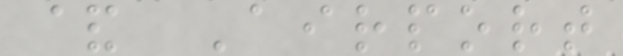& Airport
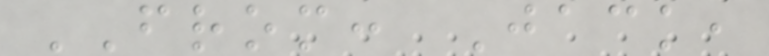FROM: Jack,
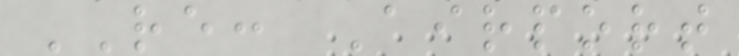RE: Airport
